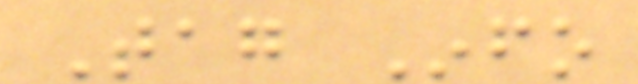Tag Info
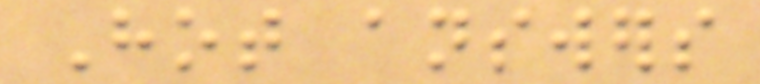Hot answers
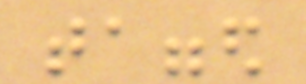tagged
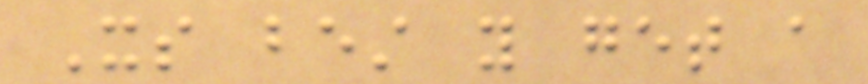Its best you get a
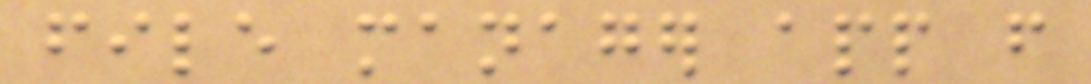file manager app from
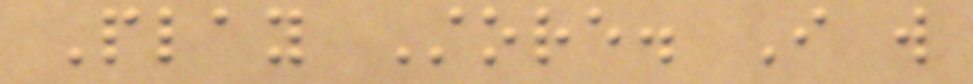Play Store. I will
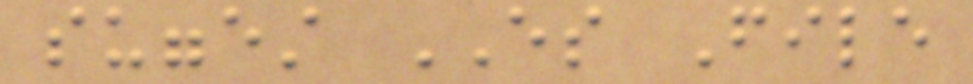suggest ES File
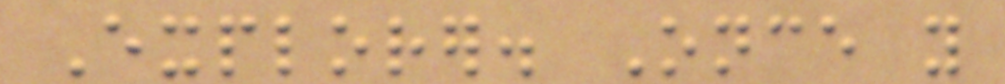Explorer. Once you
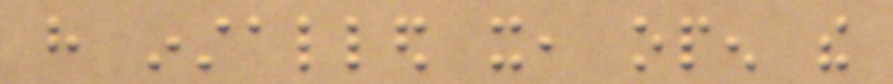have installed it, open the
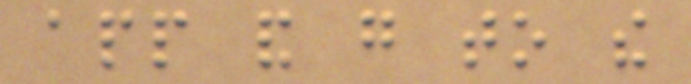app and go to the
